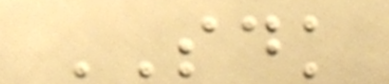SDK
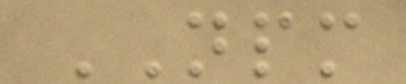NPM
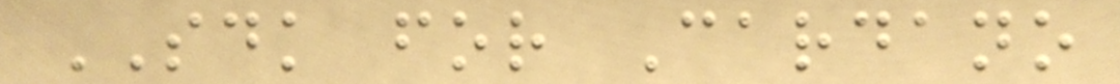SDK for Cardano
